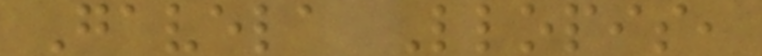Gavela Llopis,
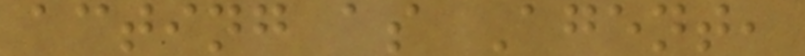acting as Agent,
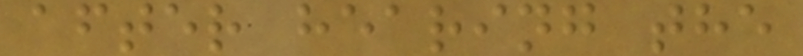after hearing the
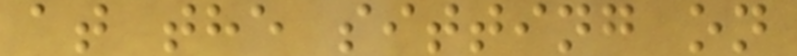at the sitting on
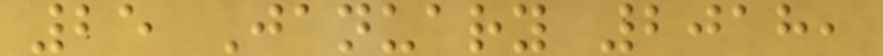25 January 2018,
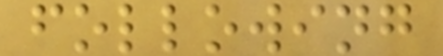following
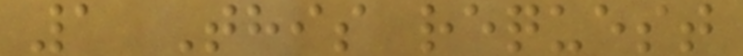1 This request
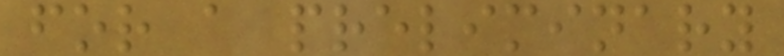for a preliminary
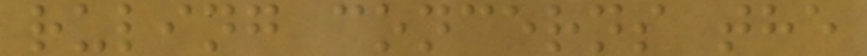ruling concerns the
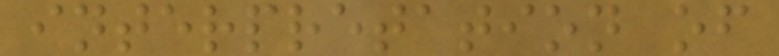interpretation of
